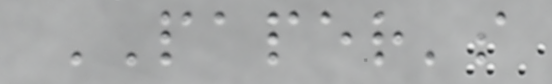PAPER's
